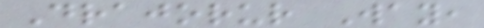Drajorur Way,
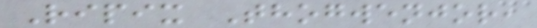Ripix Thogwenjor,
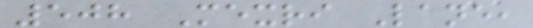508 Mexri Lane,
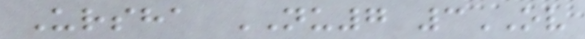Ursha NU7 3OV
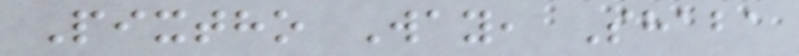Pixtho Way, Shaba
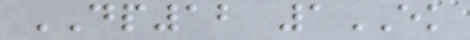DP12 1EK
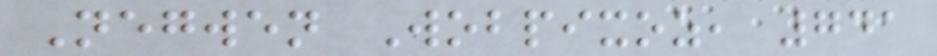Negwen Wobpixoz, 741
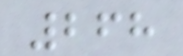268
